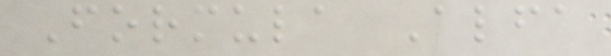Formula Alfa
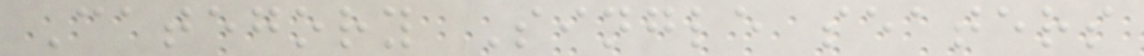Category Single seaters
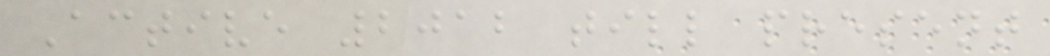Active 2012 till present
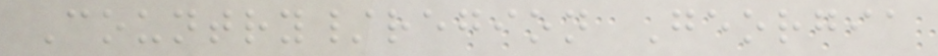Country/region Georgia
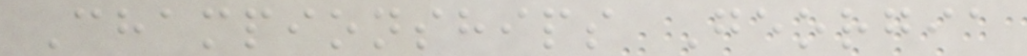Championships Georgia
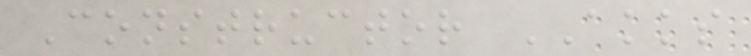Constructor AKKS
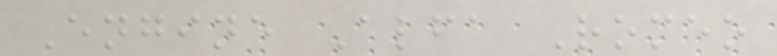Engine Alfa Romeo
